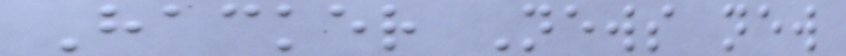Hacker News new
